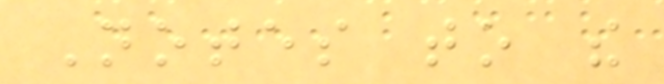Notes to the
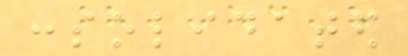consolidated
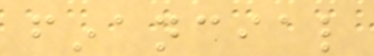financial
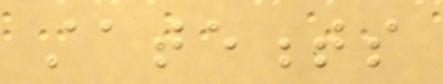statements
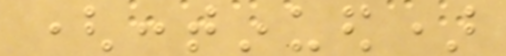(continued)
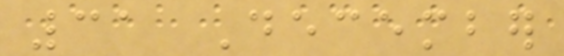31 December
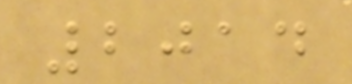2014
